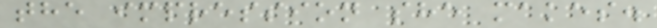the impression she makes.
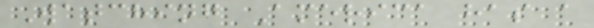Watching America has a
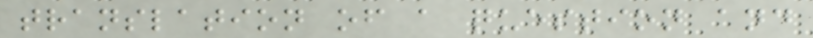translation of a question and
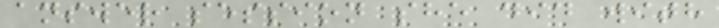answer session she did with
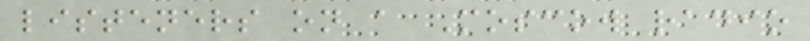listeners on a Moscow radio
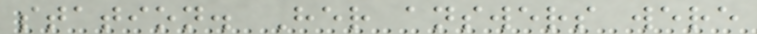station. Her answers were
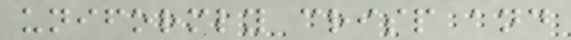uniformly crisp and
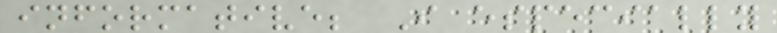informative; I especially
